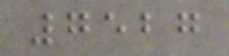7527
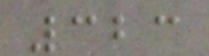323
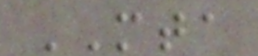MTA
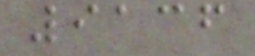9136
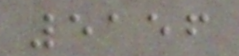5156
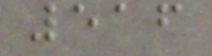516
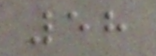58
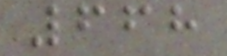668
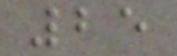25
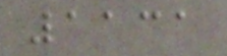1131
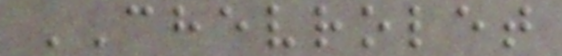CHEVROLET
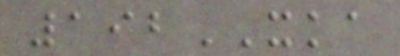192XKA
